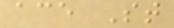ace St
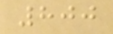800
